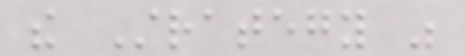the Strategy was
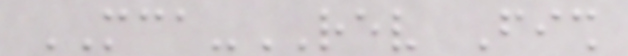MCA-REV Fish
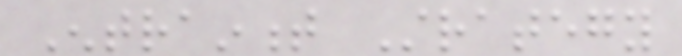Entrainment Strategy
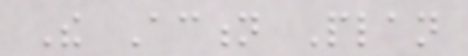The Action Plan
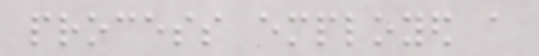process employed a
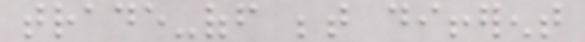trade-off between different
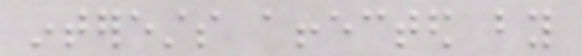interests affected by
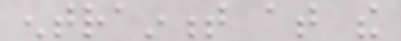entrainment at the
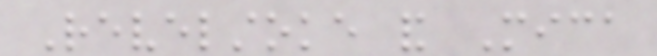Revelstoke and Mica
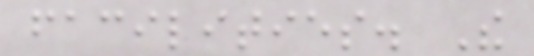facilities. The
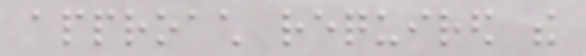approach required the
